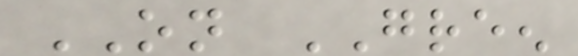ON GREEN
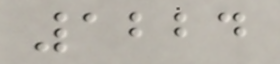1224
